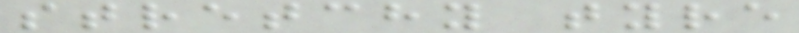stretchy tyre
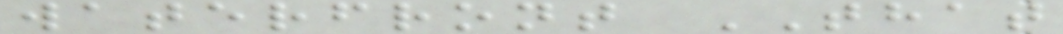waterfront THAT
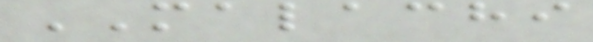MALACHI
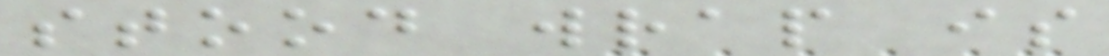stood wrap is
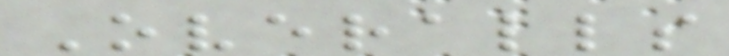Overalls
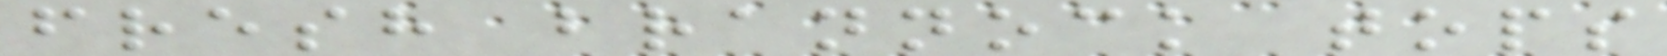fresh brannock tops
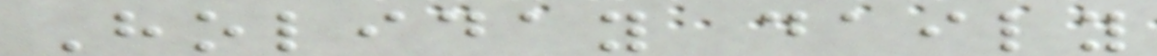Holiday daily
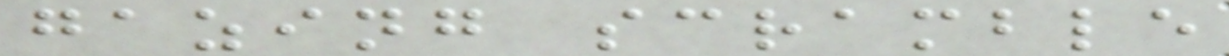gazing scramble
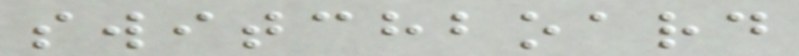switchboard
